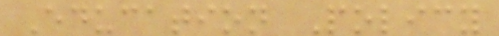Education Policy
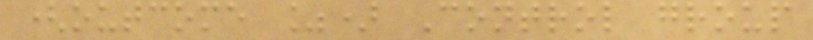(outcome %) Control group
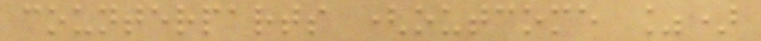counterparts (outcome %)
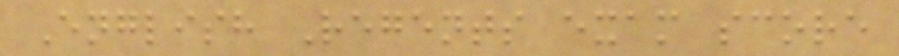English Regents exam score
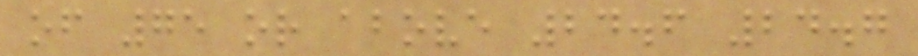of 75 or above 24.6 24.7
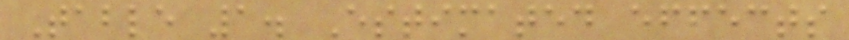Table 1. Estimated effects
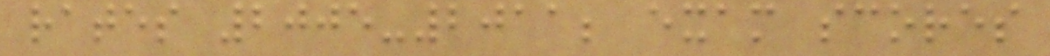rates 2005-2011; exam scores
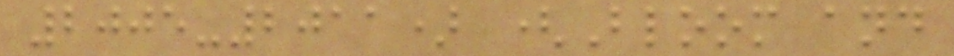2005-2011) (Bloom and
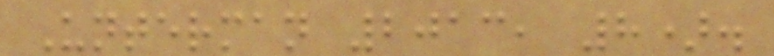Unterman 2013, 8).
